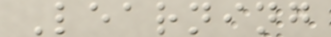Learning
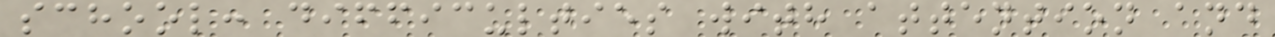school: difficulties with attention and
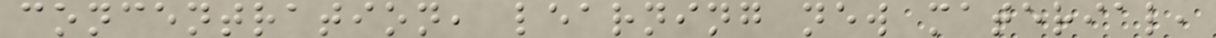concentration, learning new material,
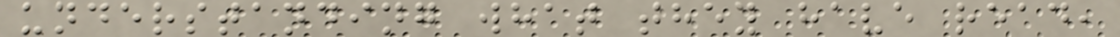understanding what they have read,
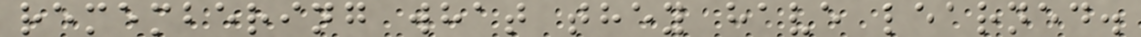remembering what they have learned.
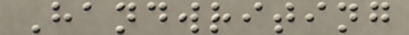Handwriting
